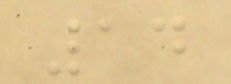14
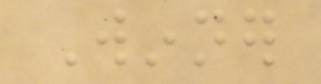Winner
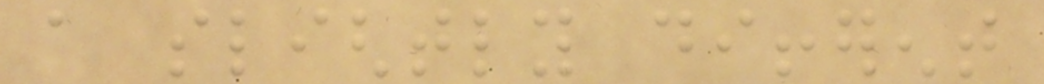a slightly different
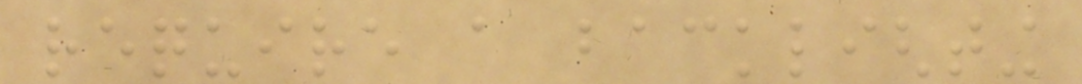require a backlighting
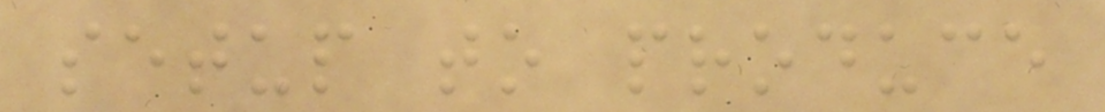setup to produce
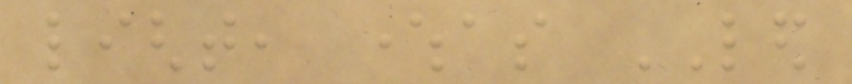light, whereas LED
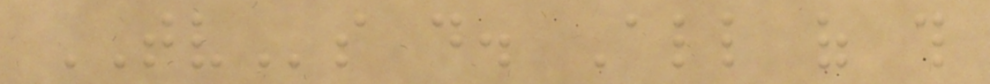TVs do. All of this
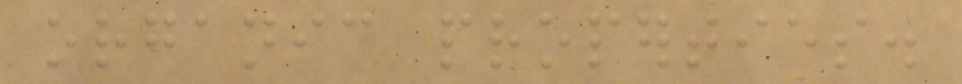organic properties.
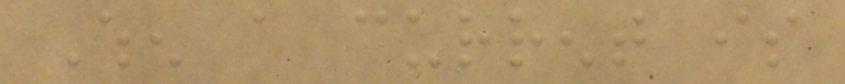When a current is
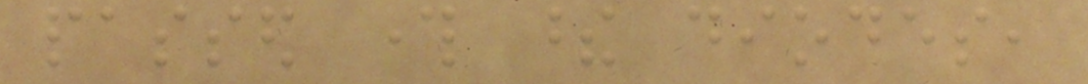passed through these diodes,
